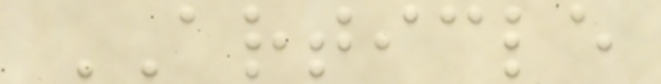ARTICLE
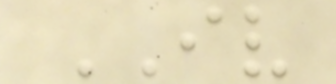IV
